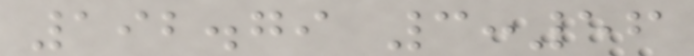192.79 3:56
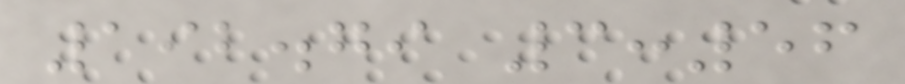192.79 3:56
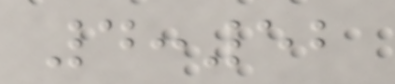4:52
